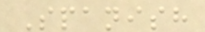Spanish
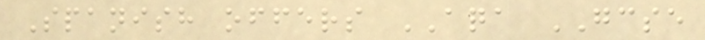Spanish offers AQA GCSE
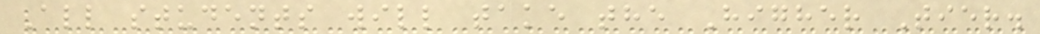All students will take the Higher Tier.
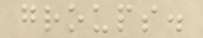groups.
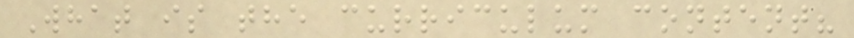What is the curriculum content?
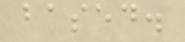based.
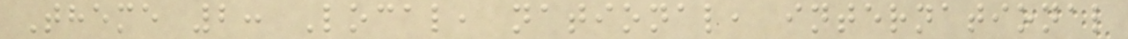Theme 2: Local, national, international
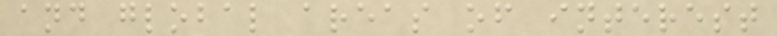and global areas of interest
